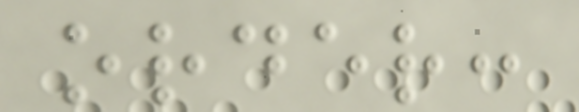order:
